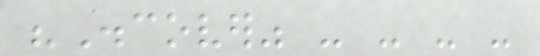"Discover" - - - -
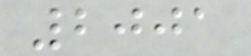2001
